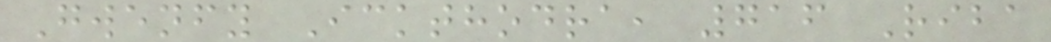Gwenfy Ickthodra, 716 Riba
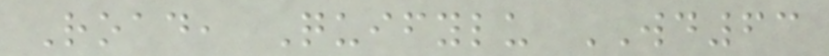Road, Quifylu WD63
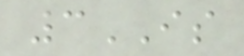3IS
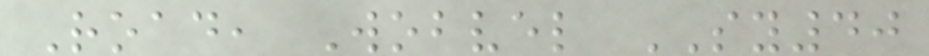Road, Wobvel SY40
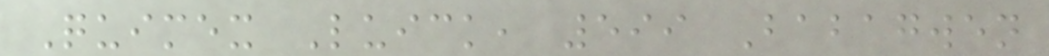Quimex Luick, 599 Babagwen
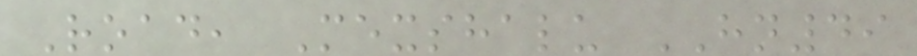Road, Mexshalu HN49
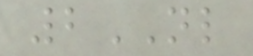2NL
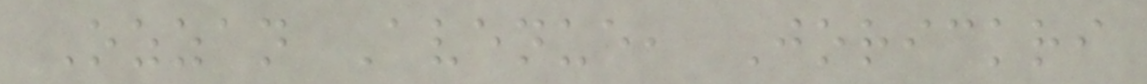Ozzan Avenue, Jorickri
